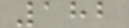182
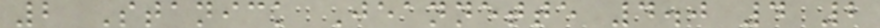2 Stanick Jeannette 4.0 4 2
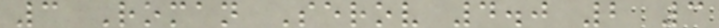3 Roman Serov 4.0 2 3
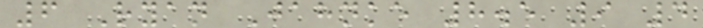6 Ryan Jahnke 8.5 9 4
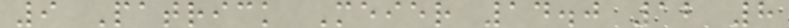9 Patrick Meier 14.0 12 8
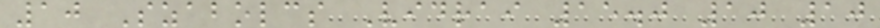10 Szabolcs Vidrai 15.0 10 10
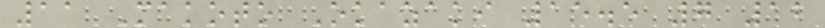11 Makoto Okazaki 15.5 7 12
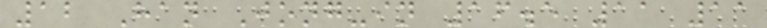12 Han Jong-in 16.5 11 11
